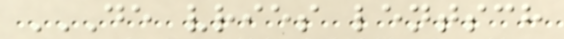DE VRIES LENTSCH
